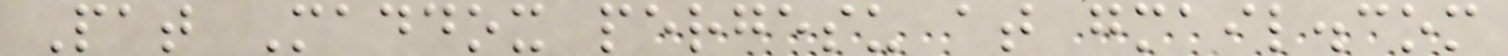Pat Maddox pergesu at gmail.com
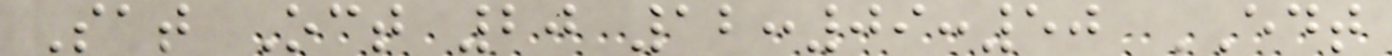Sat Oct 20 12:09:50 EDT
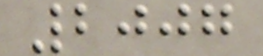2007
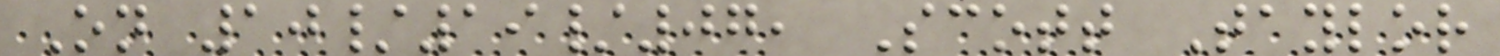On 10/19/07, Scott Taylor
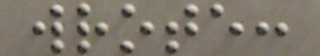wrote:
